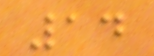14
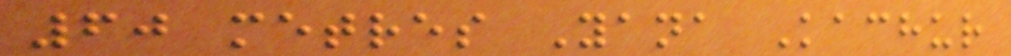60 metres Yana Kachur
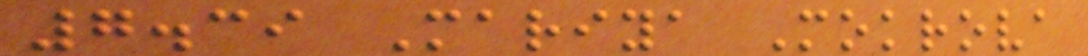7.39 Mariya Mokrova
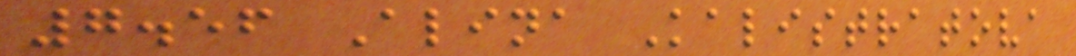7.56 Alina Kalistratova
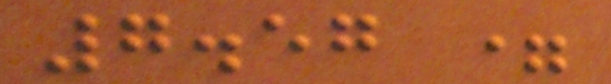7.57 =
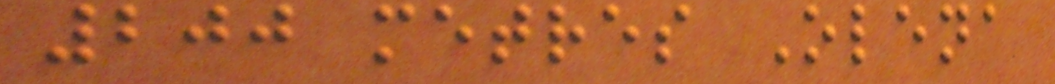200 metres Olena
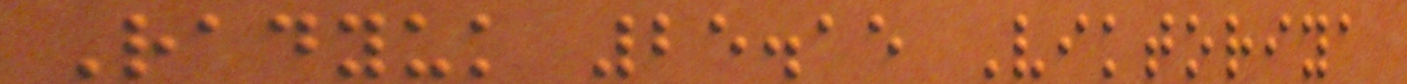Radyuk 25.15 Viktoriya
